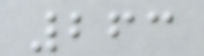263
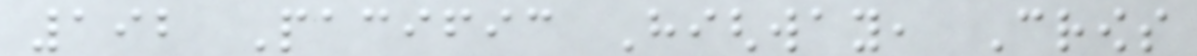192 Pacific Highway, Crows
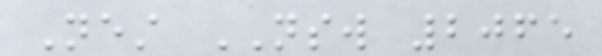Nest NSW 2065
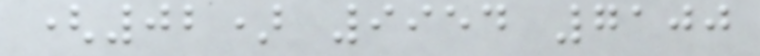(02) 9954 7100
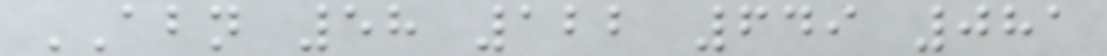ABN 58 122 649 081
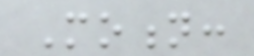Motion:
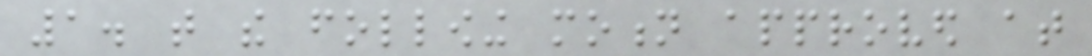1. that the following motion approved at
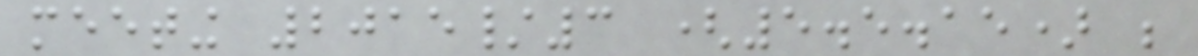meeting 2015/3 (5.5.15) be
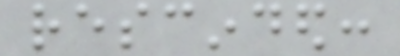rescinded:
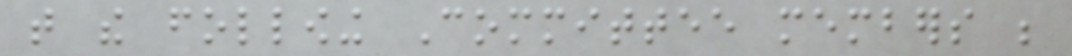that the following Committee members be
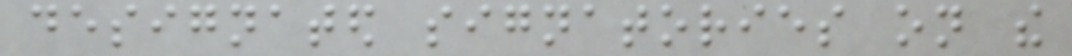designated signatories on the
